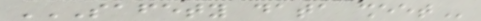SAFETY DATA SHEET
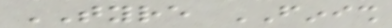TYRE FINISH
